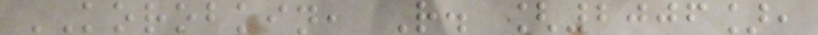KOROBKIN, R. [2006],
